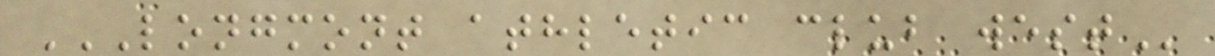LONGMONT ATHLETIC CLUB WEST
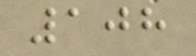108
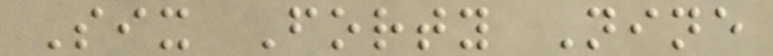Six Forty Nine
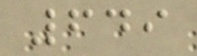649
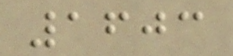1603
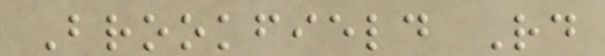Brookfield Rd
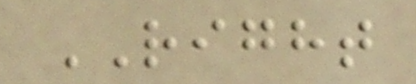RIGHT
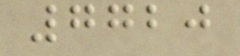7720
